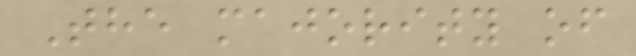The majority of
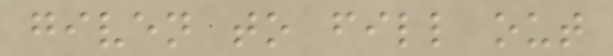given to fill out
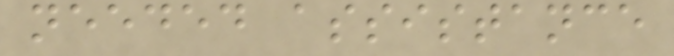needed assistance
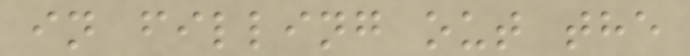in filling out the
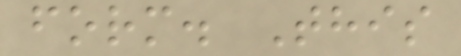form. This
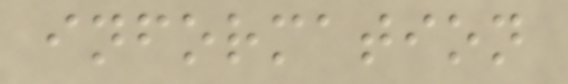information
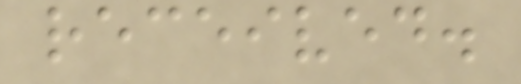received.
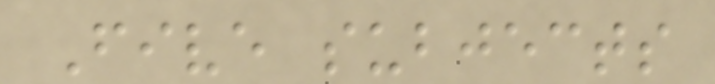Five subjects
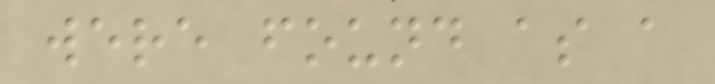were found as a
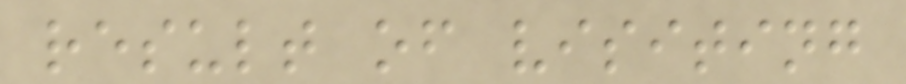result of visiting
